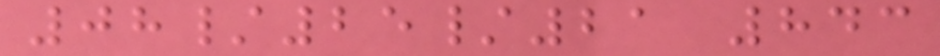08/25/21 843
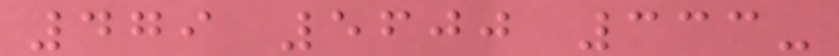479 5600 333-
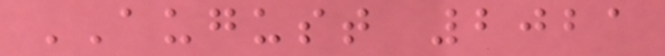AUGUST 2021
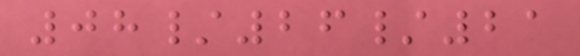08/26/21
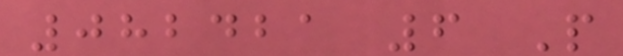082421 6 P
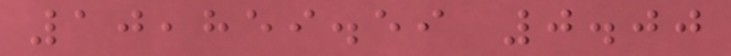10,859.59 0.00
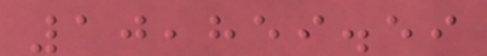10,859.59
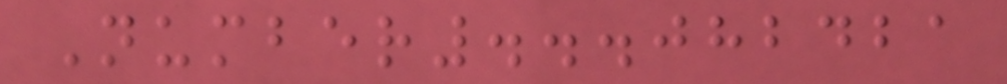Number...082421
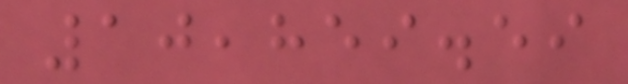10,859.59
